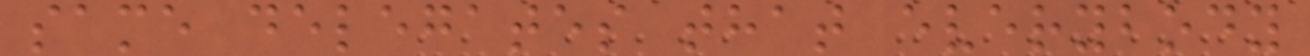same delegates that everybody
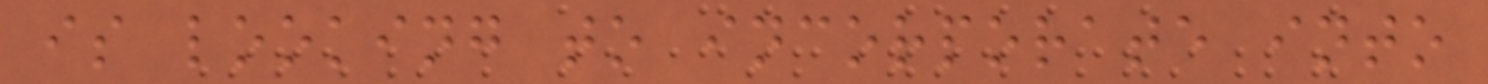is looking to incorporate into
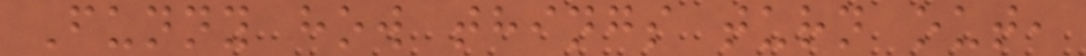Funny how things turn out,
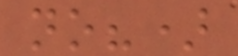no?)
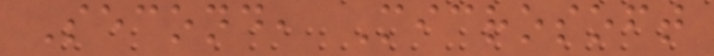Second, Microsoft
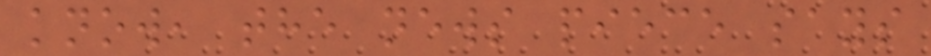know, the news piece says
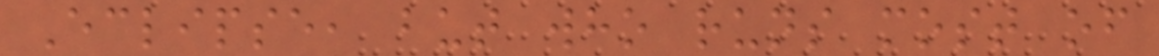Eclipse, but who runs most of
